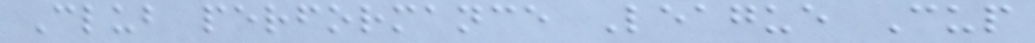Club performance League Cup
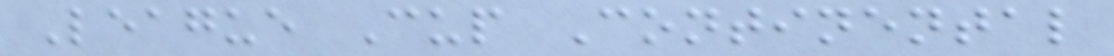League Cup Continental
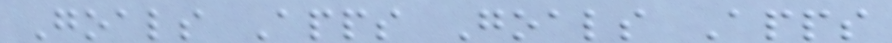Goals Apps Goals Apps
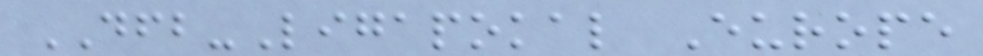DFB-Ligapokal Europe
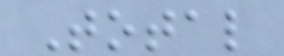Total
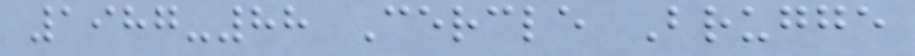1987-88 Cercle Brugge
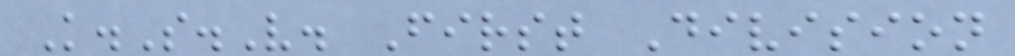K.S.V. First Division
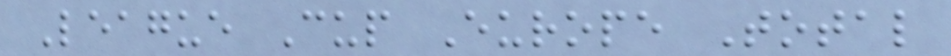League Cup Europe Total
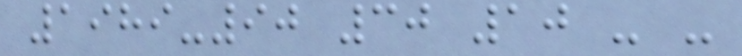1989-90 30 10 - -
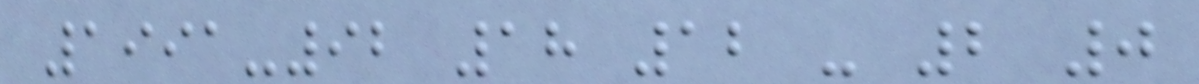1991-92 18 12 - 2 0
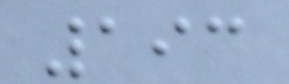193
